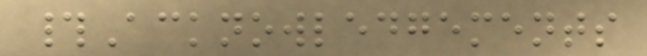#Acknowledgements
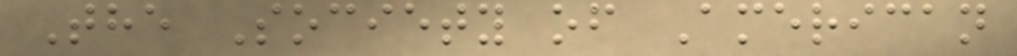The Society of American
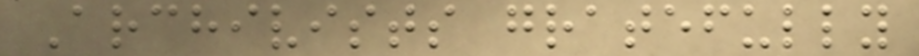Archivists gratefully
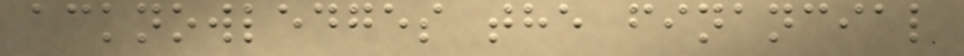acknowledges the financial
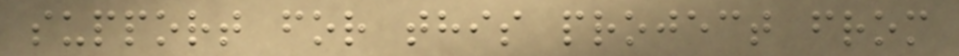support for this project from
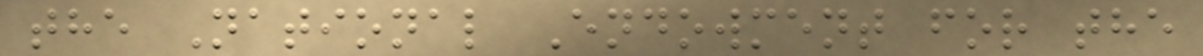the National Endowment for the
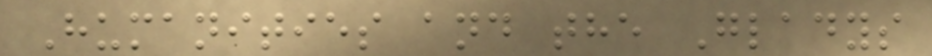Humanities and the Gladys
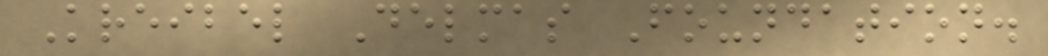Kreibel Delmas Foundation.
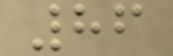86
